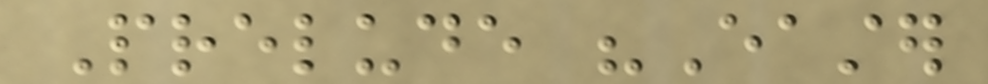Prelude "Easter
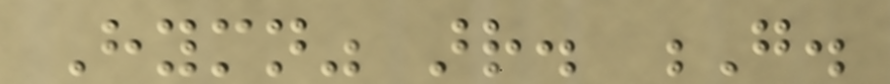Hymn" arr. G.
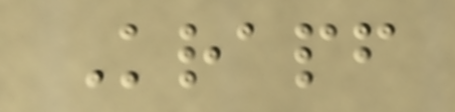Krapf
